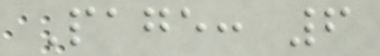Page: 6
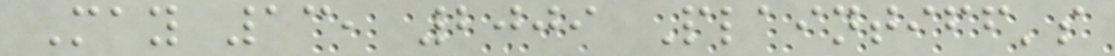May 13, 2009 Plaintiff's
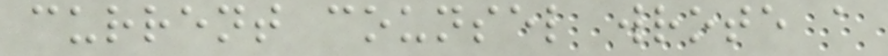current counsel wrote a
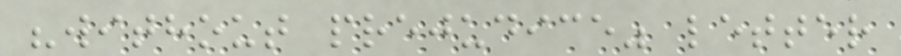"without prejudice" letter
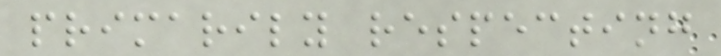primarily respecting
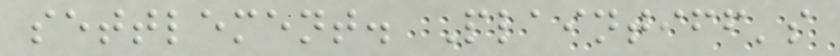settlement. Plaintiff's
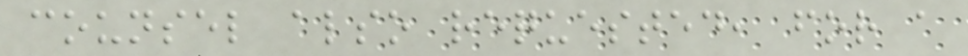counsel also requested, for a
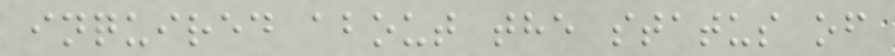inquired about the status of
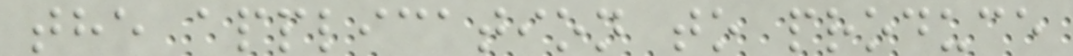the application to produce
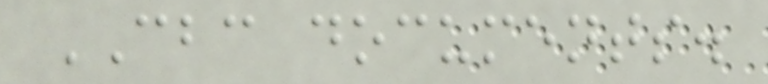CBC documents.
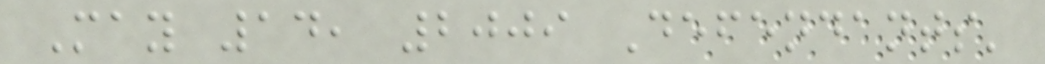May 14, 2009 Defendants'
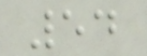54
